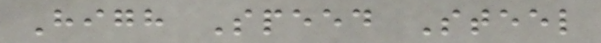High Speed Steel
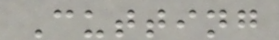Cutting
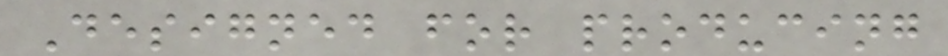Designed for producing
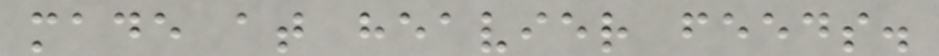made at heavier feeds.
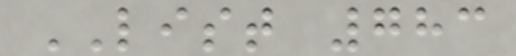LIST 783
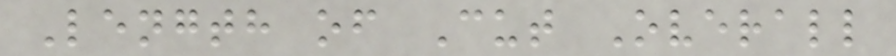Length of Cut Overall
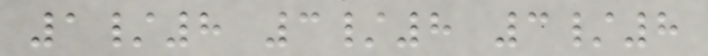1/8 3/8 3/8
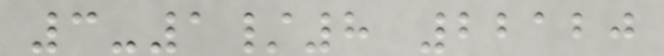3-1/8 22120
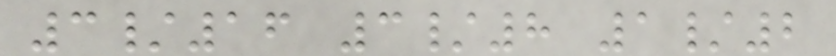3/16 3/8 1/2
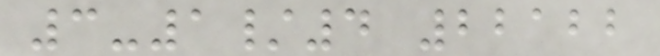3-1/4 22122
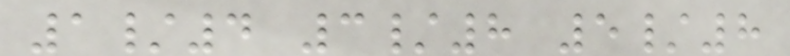1/4 3/8 5/8
